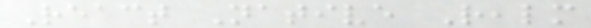React Native Realm
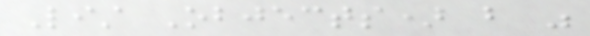List Objects) but was
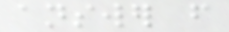answer from
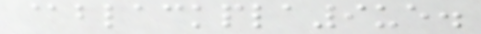@blackpla9ue.
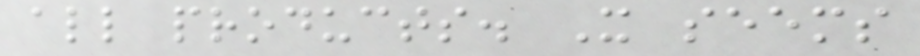all products. It seems
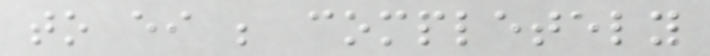to either be completely
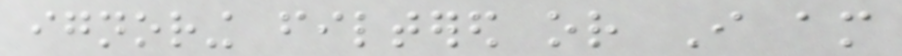ignoring filtered or I am
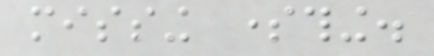missing something.
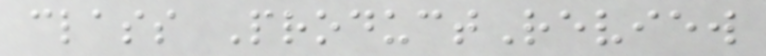class ProductReview
